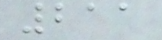211
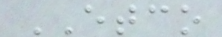ETCO
